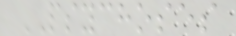PSYCHOSES
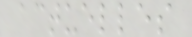actuelles
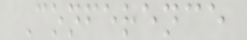Conference
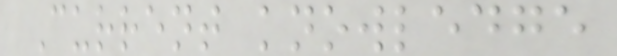Current knowledge
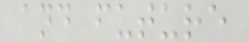and future
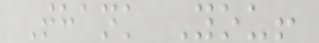Thank You!
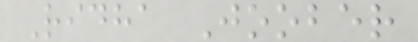Ridha Joober
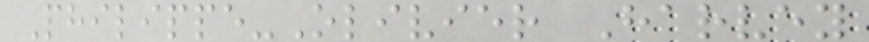Philippe-Olivier Harvey
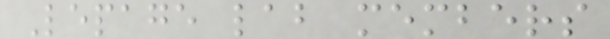Lepage lab members
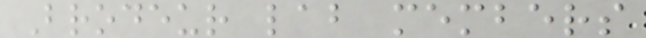Brodeur lab members
